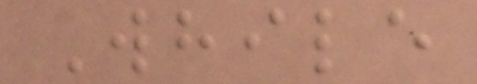While
